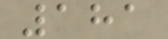181
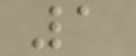1
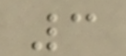3
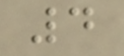4
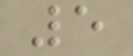5
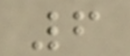6
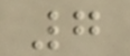7
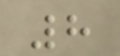8
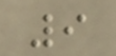9
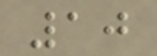10
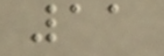11
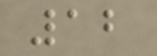12
